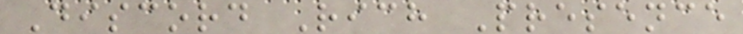Discord Rich Presence
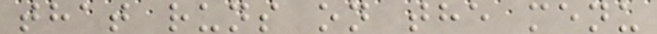that runs on the menu
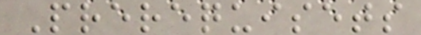Prerequisets
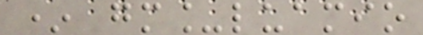* gm_luamio
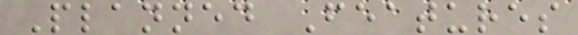Planned Features
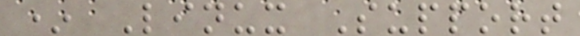* Linux Support
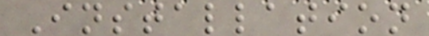Installation
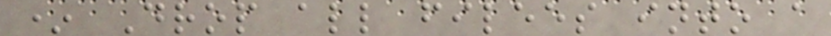* Drop all filees into a
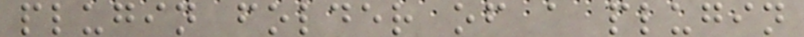plugin folder of a plugin
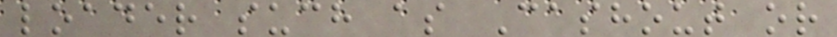loader such as Cashout or
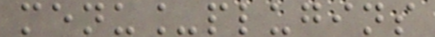menu_plugins
